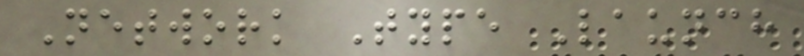Network Type Launch
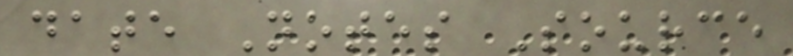date Notes Source
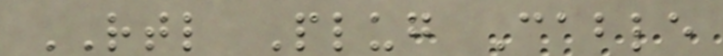RTL Plug Cable
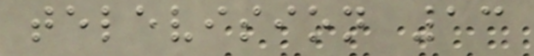television 13
